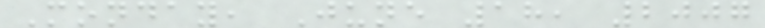Monday, June 18, 2007
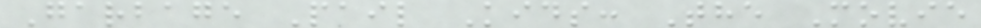Garbage Pail Kids: The Movie
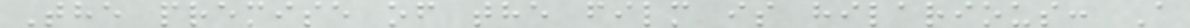The premise of the film is hilarious: A
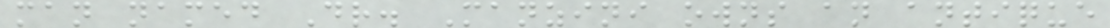man named Dr. Manzini owns an antique
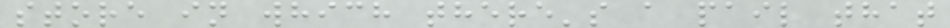store in which there's a pail that
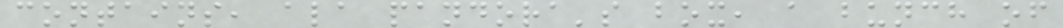contains, ala pandora's box, a bunch of
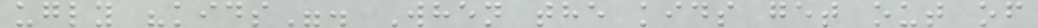ugly "kids". When the kids get out of
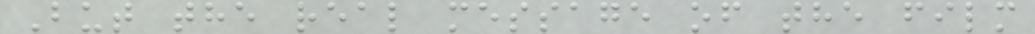But the real message of the film
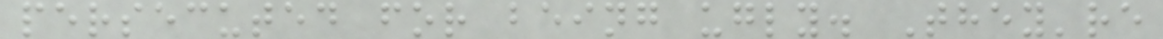persecuted for being ugly. They're
